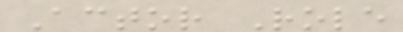Actor Role
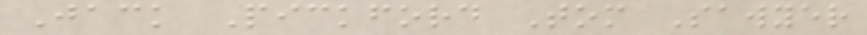Jack Pickford Tom Sawyer
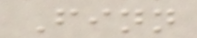Finn
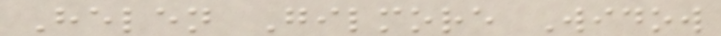Helen Gilmore Widow
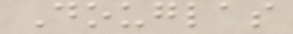Douglas
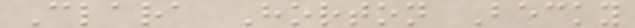Clara Horton Becky
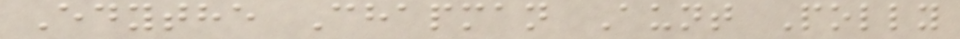Edythe Chapman Aunt Polly
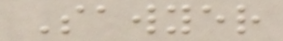Sawyer
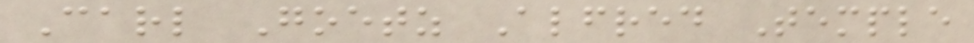Carl Goetz Alfred Temple
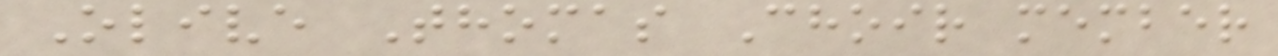Olive Thomas Choir member
